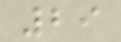29
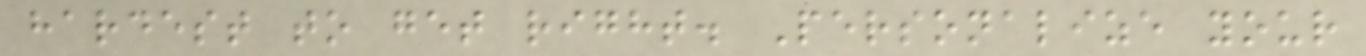hardest to get right. Personalize your
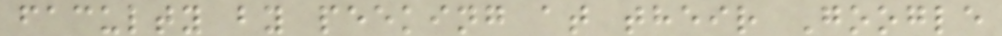faculty by peeking at their Google
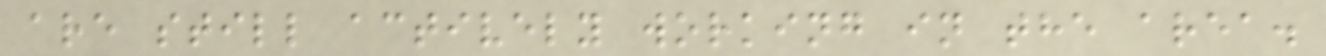are still actively working in the area.
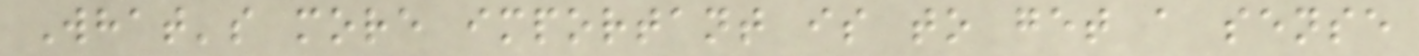What's more important is to get a sense
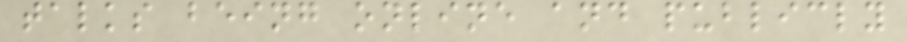talks being online and publicly
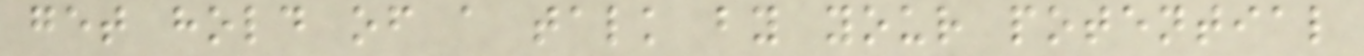get hold of a talk by your potential
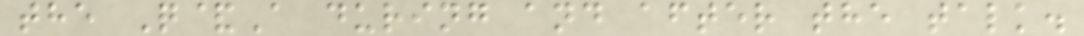the Q&A during and after the talk.
